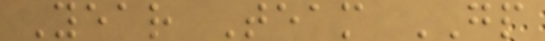Year Team GP
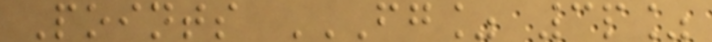Points FG% 3P%
